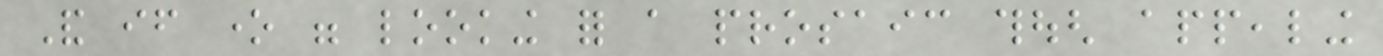And if one were looking for a prosaic though appealing
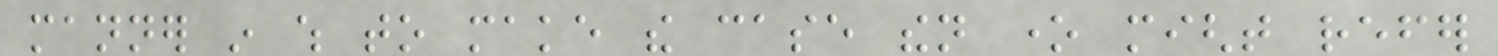manner in which to make the case then one might refer
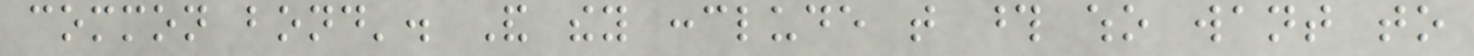common bond'. And they conclude that those who want to
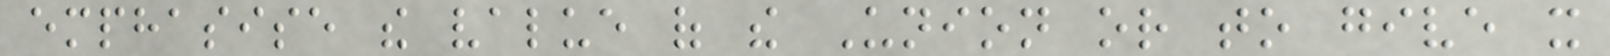emphasise the value of the Union or to give it
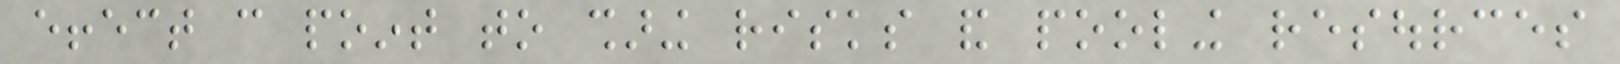effect can point to sharing risks and pooling resources
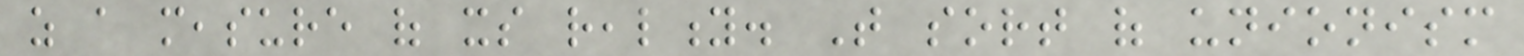as a measure of its reality. That sort of unionism
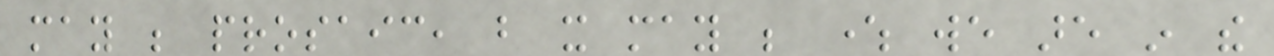may be prosaic, but it may be where we are in the
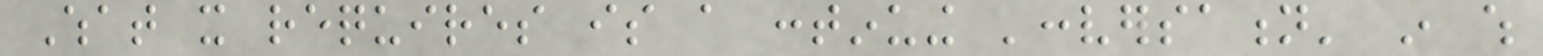What it requires is a continuing 'conversation' in which
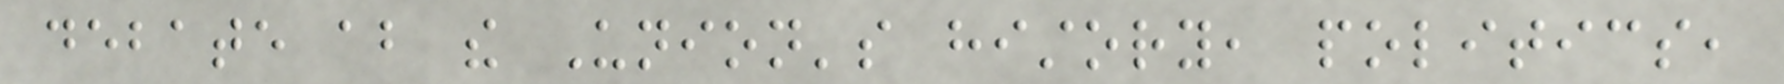debate about the Union's history, politics,
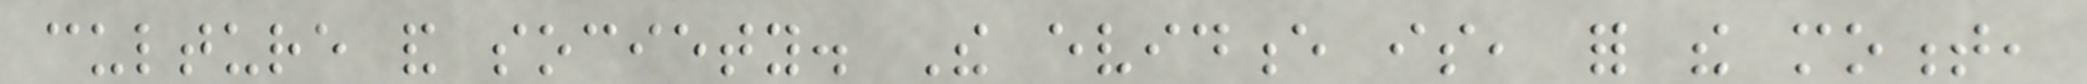culture and society. The evidence is, for the moment,
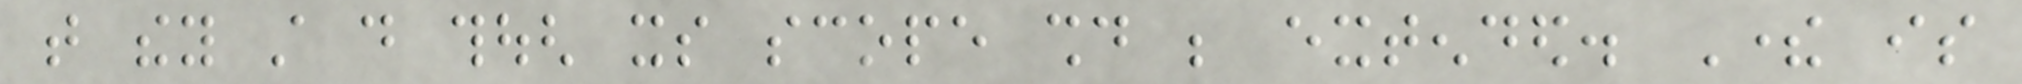that they still do though its scope should be extended. There is
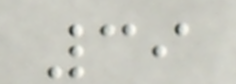39
